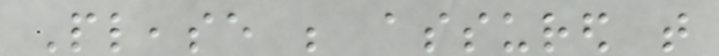Please be assured that
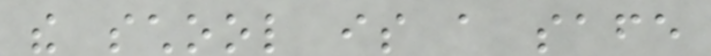the school is a safe
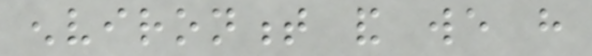environment and we have
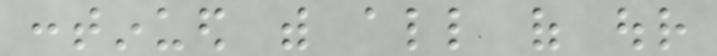continued with all of our
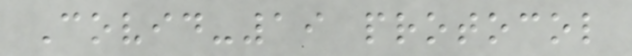Covid-19 protocol
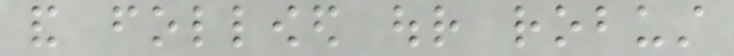and followed our robust
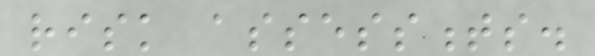risk assessments.
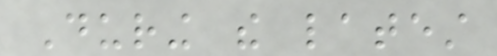During the latest
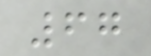67
